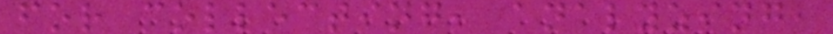for collecting, analyzing,
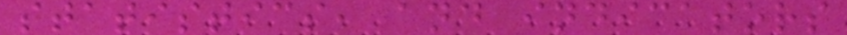statistics, and indicators
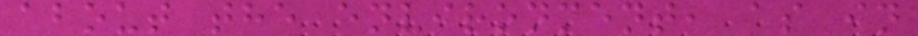about the environment, as in
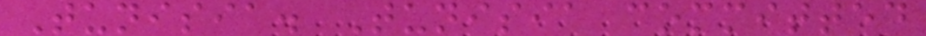Tunisia. Tunisia committed
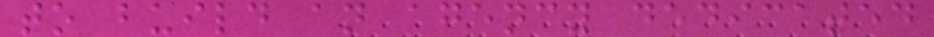to build an agency dedicated
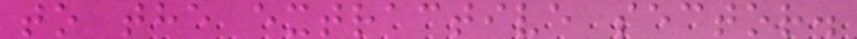to the extractive sector.
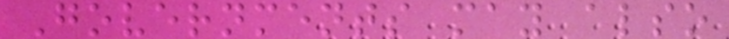Governments may also
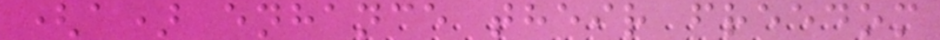(a) enhance their freedom
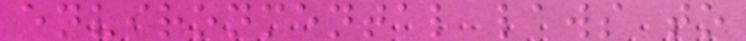environmental laws to
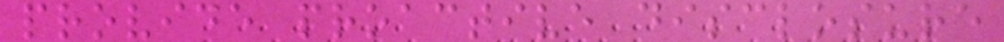provide proactive disclosure
